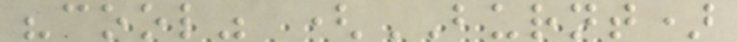"cool" (BURNT)
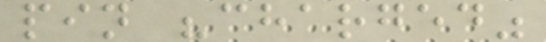pin "charged"
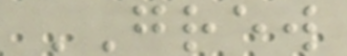GREW
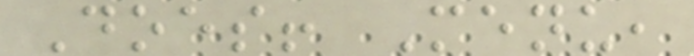Does! Menu,
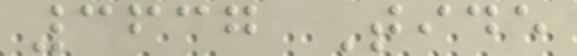3637 Tide
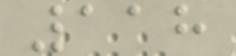118
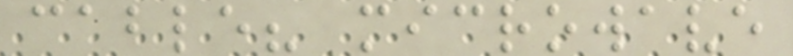cable? microwave
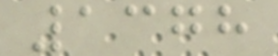1378
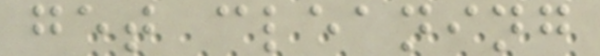get cleaning
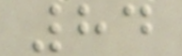84
